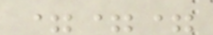===
